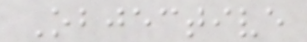Objective
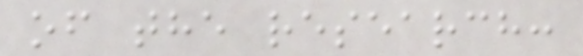of the research:
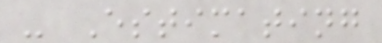- Estimating
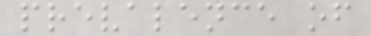prevalence of
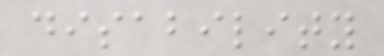disability
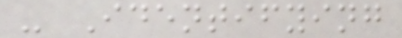- Identifying
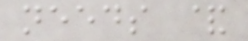needs &
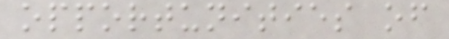opportunities of
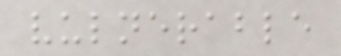vulnerable
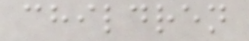children
